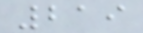219
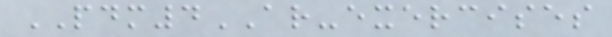PDM4AR-exercises
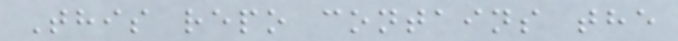This repo contains the
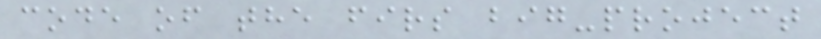code of the firs big-project
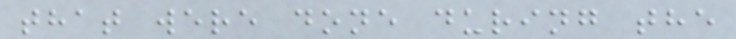that were done during the
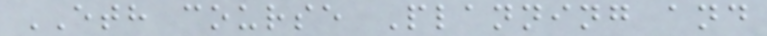ETH course Planning and
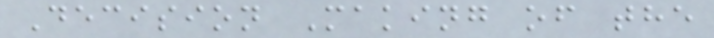Decision Making of the
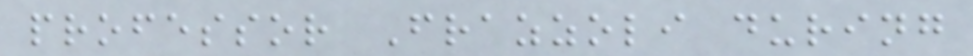professor Frazzoli during
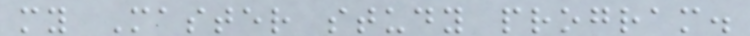my Master study program.
